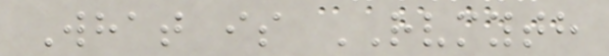What is RVMYTH
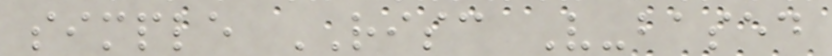simple RISC V-based
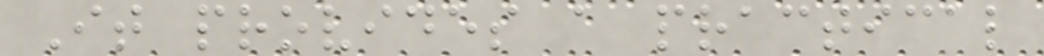It provides a practical
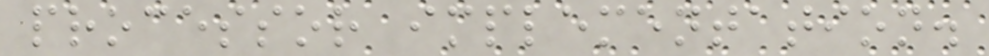processor implementation.
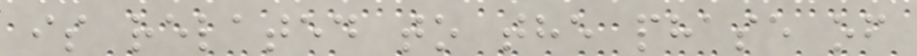is related to the phase of
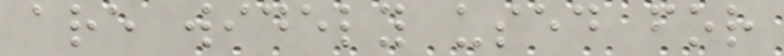are widely used for
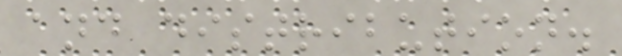and distribution.
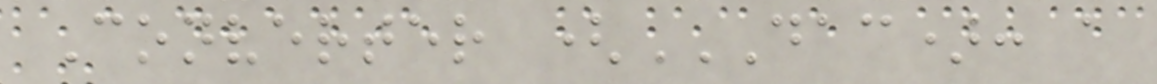Converter (DAC): A
